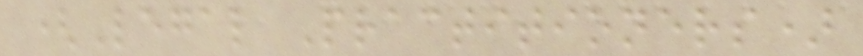(Legal Practitioners)
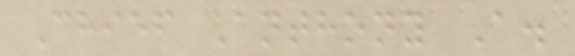Chief Anthony A.
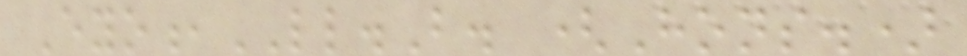Eyo,LL.B. (Hons.)
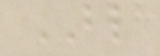BL
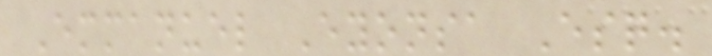Emmanuel Eyonsa Esq.
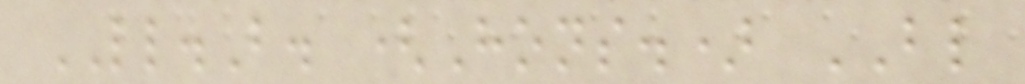LL.B. (Hons.) BL
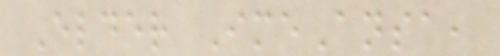Elder ImeAnsa,
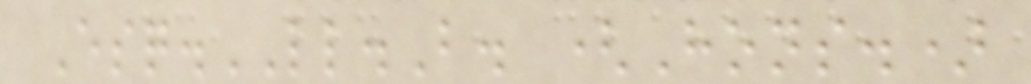Esq.LL.B. (Hons.)
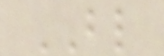BL
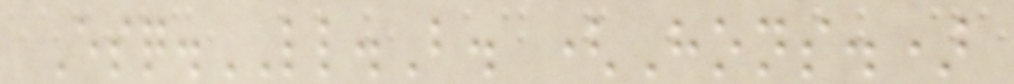Esq.LL.B. (Hons.)
